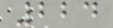224
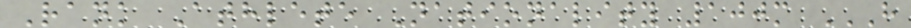Rank Athlete Nationality 100m H
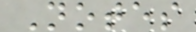Notes
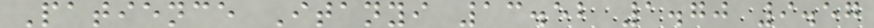Patience Itanyi 13.52 1.70 9.57
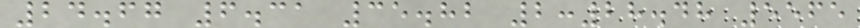24.67 6.31 35.82 2:28.48 5565
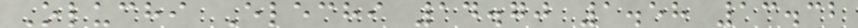Oluchi Elechi 14.70 1.58 13.32
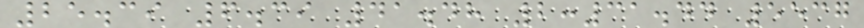25.39 6.39 41.48 2:31.44 5537
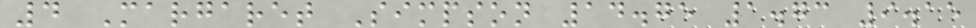4 Margaret Simpson 14.75 1.73 9.15
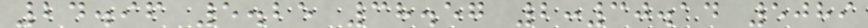24.96 5.25 38.57 2:30.14 5089
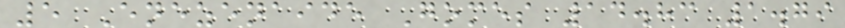5 Enezenaide Gomes 14.83 1.79
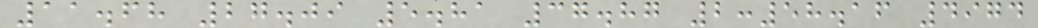11.68 27.09 5.81 37.87 2:58.16 4974
